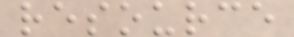resource
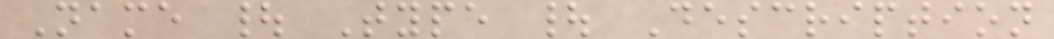Name | Type | Description
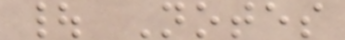| Notes
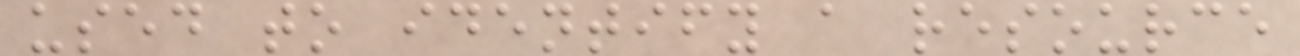used to identify a resource
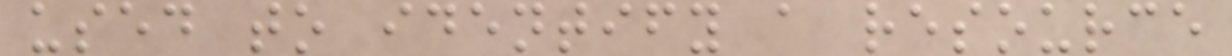used to identify a resource
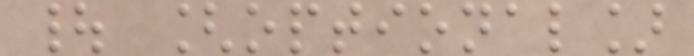| [optional]
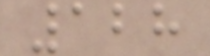128
